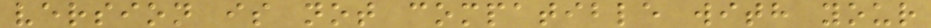version is not compatible with your
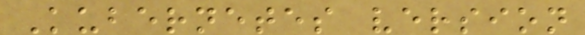Kubernetes version
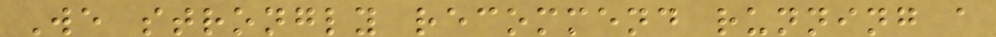We strongly recommend running a
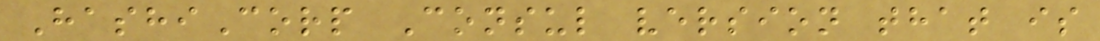HashiCorp Consul version that is
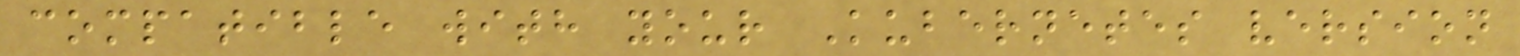compatible with your Kubernetes version
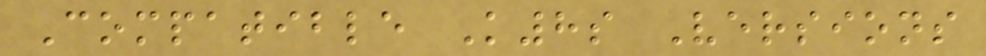Compatible K8s Versions
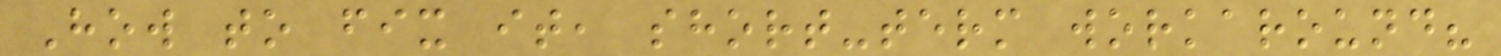How to fix it, short-term workaround?
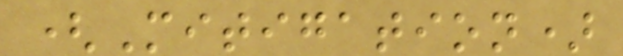(Mitigation)
